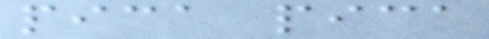pica pica
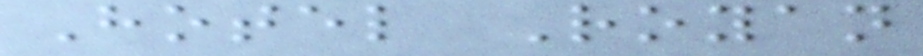Hotel Royan
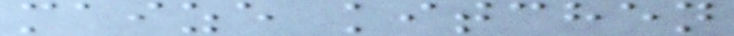maize kitchen
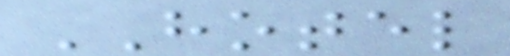HOTEL
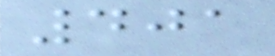401
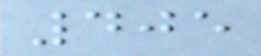405
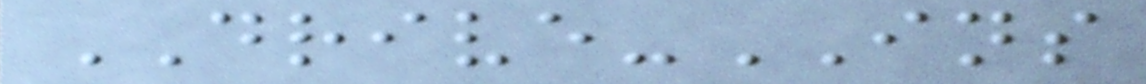DRIVE-INS
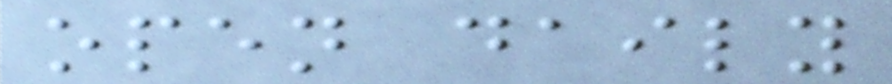open daily
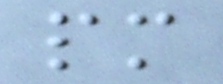pm
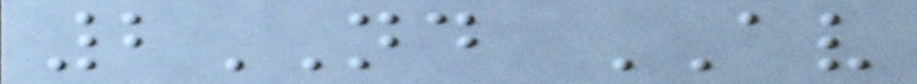2ND AV
